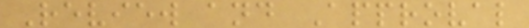Review and Approval
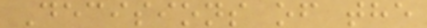Decisions of the
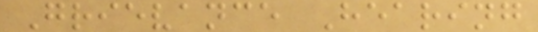Grievance Hearing
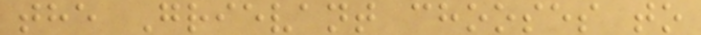the Grievant chooses to
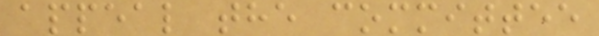appeal the committee
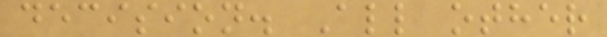decision. All other
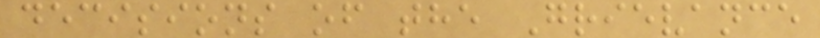decisions of the Grievance
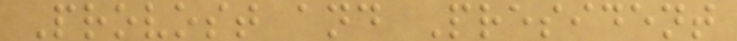Provost and President
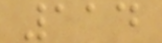114
